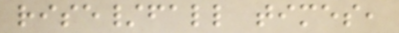rise/fall times,
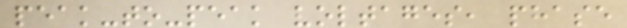peak-to-peak voltages, phase
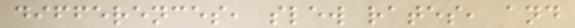differences, slew rates, and
